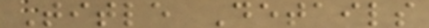Title Details
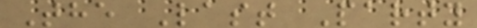The Last Party
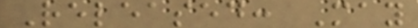Released: May
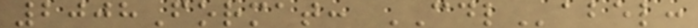2008Format: CDLabel:
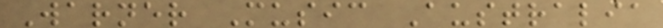Warner Music Australia
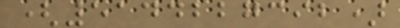(5144227392)
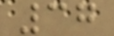37
